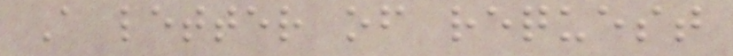A letter of request
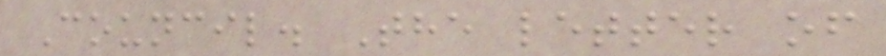Council. The letter of
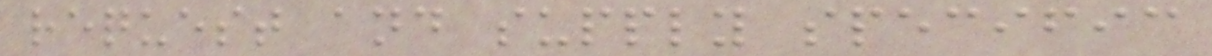request and supply specific
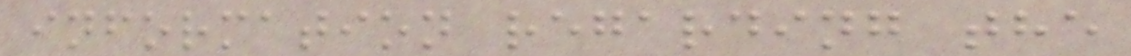information regarding the
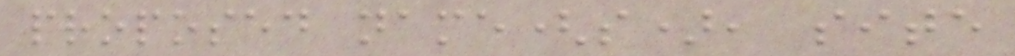proposed name(s), site
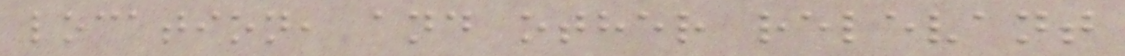location, and other relevant
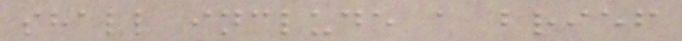shall include a brief
